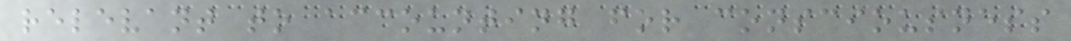relevant to accounting for consciousness
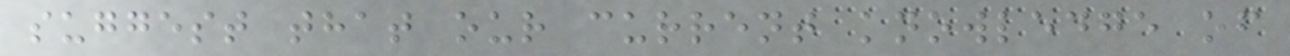suggest that our current knowledge of
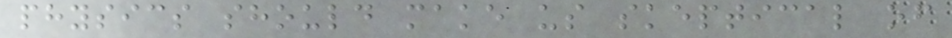physics should make us skeptical of
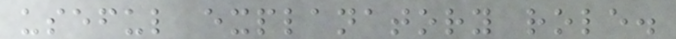useful explanatory role.
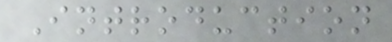Introduction
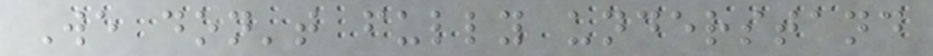We don't fully understand
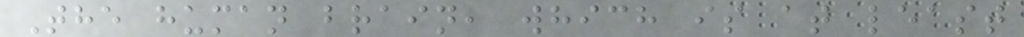The human brain, which is at least
